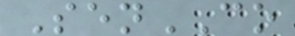SenCO
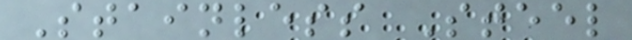Stainless Steel
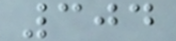304
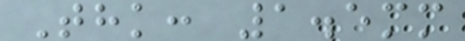Thk: 1.5mm
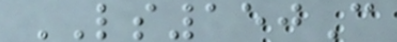LS150C
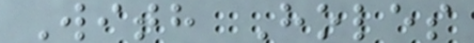With Holes
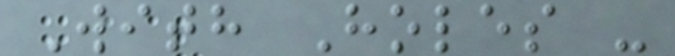With Holes -
